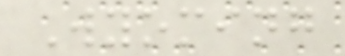Wyoming
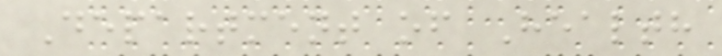Department of Health
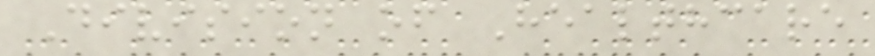Division of Healthcare
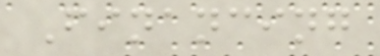Financing
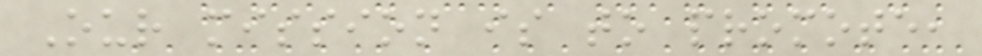Our mission is to promote,
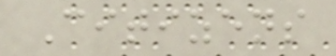Citizens
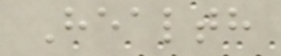Health
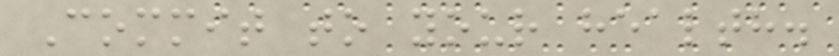Commit to your health.
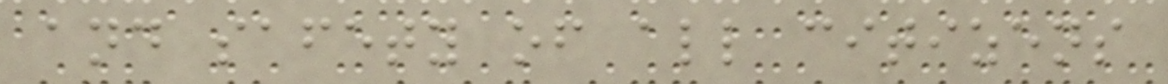and safety of all citizens
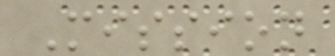Mission
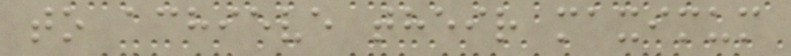to achieve their maximum
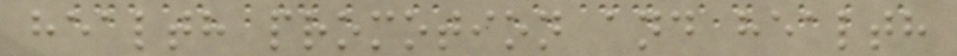health promotion and health
